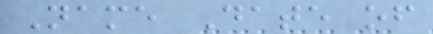Name Date of
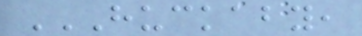HUCKABY,
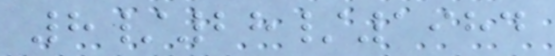8/28/1984
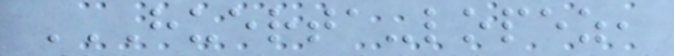HUERTA-LOPEZ,
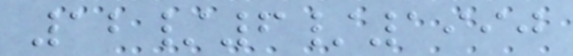12/6/1990
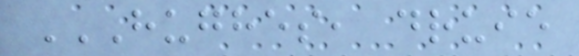HUGHES, DRUIE
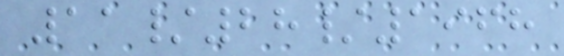11/28/1968
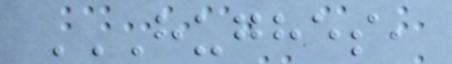HUGHES,
